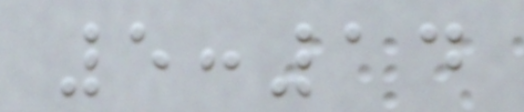5:14
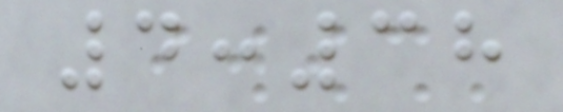4:38
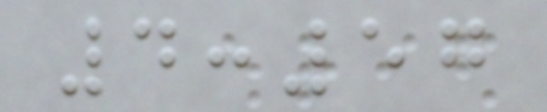4:57
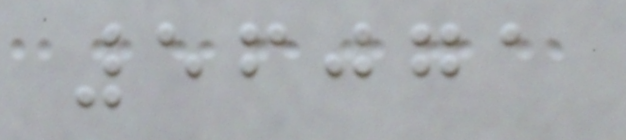56071
